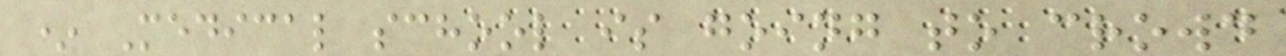* Medical school is going to crowd
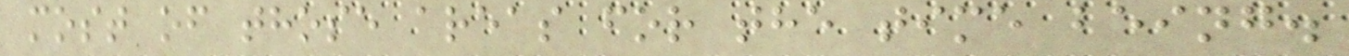most of those areas for the time being.
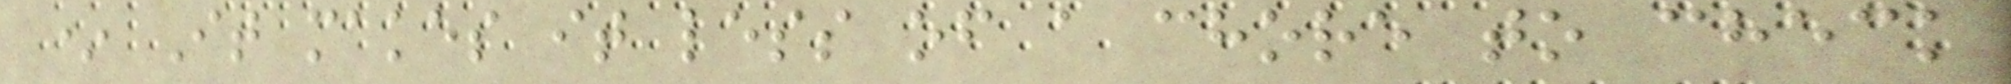* It makes it less of a chore to check
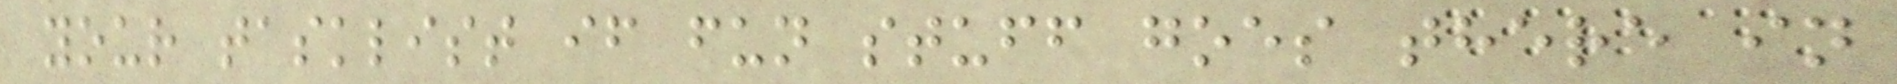your tasklist if fun stuff goes there in
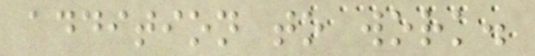addition to work.
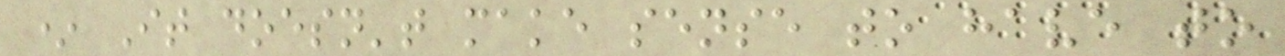* It doesn't make sense to have to
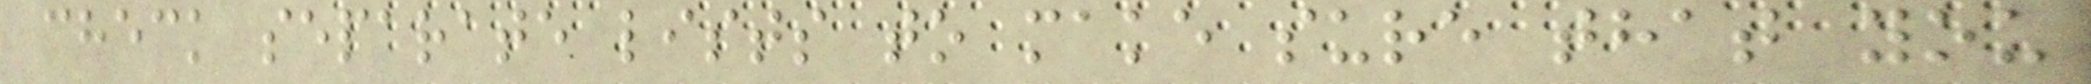check separate lists to make sure that you
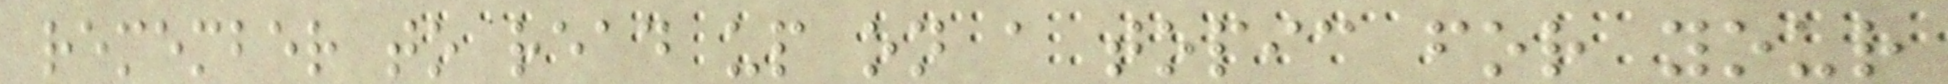remember to read up on a topic for your
